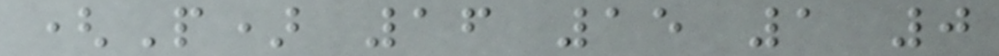(P) 16 15 1 0
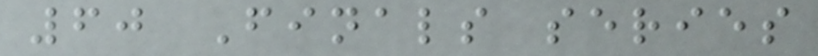60 Finals series
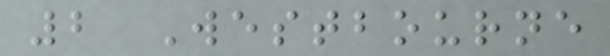2 Westbourne
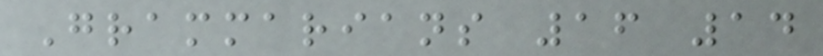Grammarians 16 14
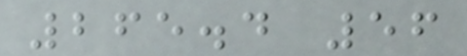265.4 56
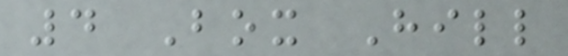4 Box Hill
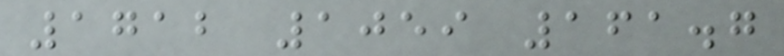1712 1059 161.7
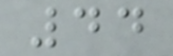44
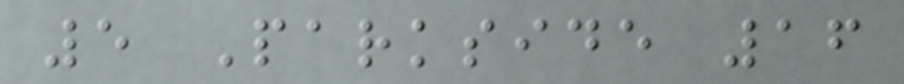5 Parkside 16
